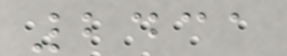2431
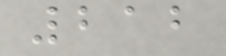212
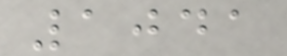1041
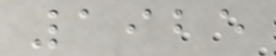1925
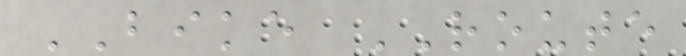BIKE ROUTE
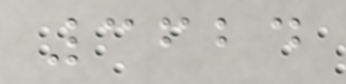3624
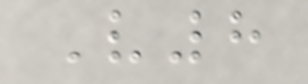V8
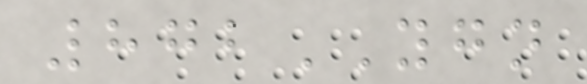872YGN
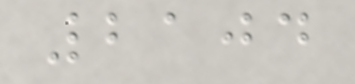2104
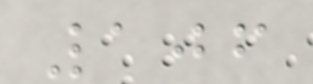106
